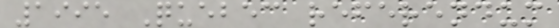1995 Quebec referendum
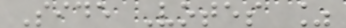Side Votes %
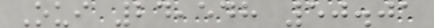Oui 24,548 50.01
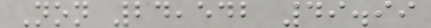Non 24,542 49.99
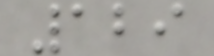129
